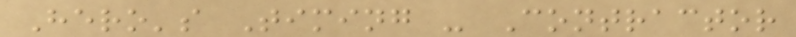Hero's Timing - Contractor
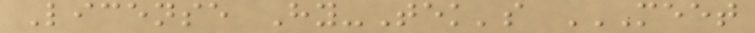License Hy-Tek's MEET
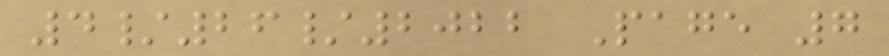4/26/2022 Page 7
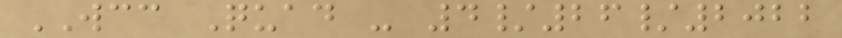WCC Quad - 4/26/2022
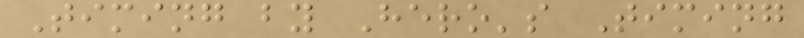Timing by Hero's Timing
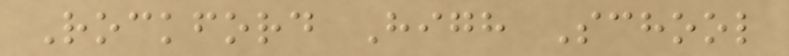Rockford High School
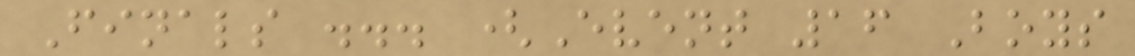Finals ... (Event 16 Boys
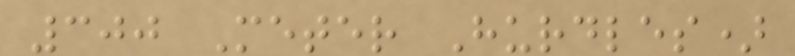300 Meter Hurdles)
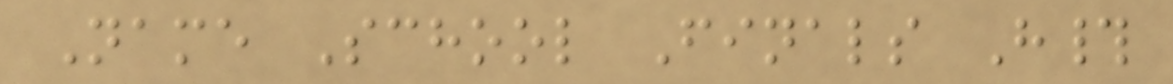Name School Finals H#
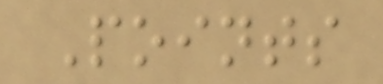Points
